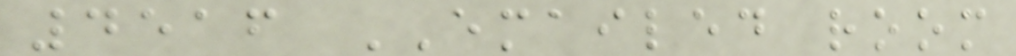4516 EMAILED room
